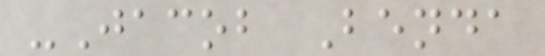-Jacob Benda
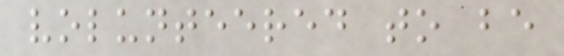volunteered to be
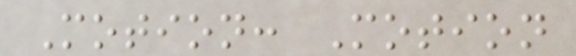Motion: Motion
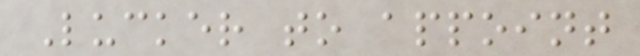Lucker to appoint
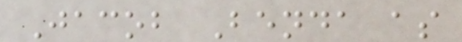Jacob Benda as
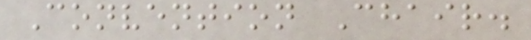Convention Chair.
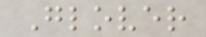Glover
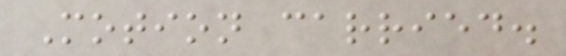Motion carried.
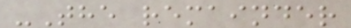-The remainder
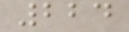224
